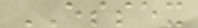ESSEX
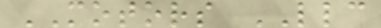MOTORS LLC
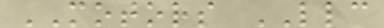MOTORS LLC
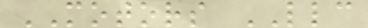MOTORS LLC
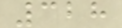328
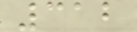312
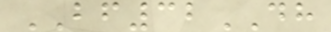BF32DH
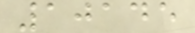10145
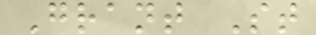Grant St
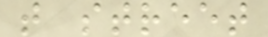t street
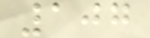107
